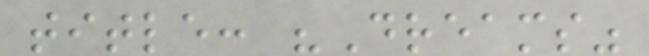title: "Dreams"
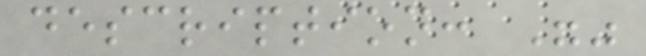description: ""
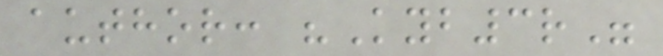author: "Kyb3r"
